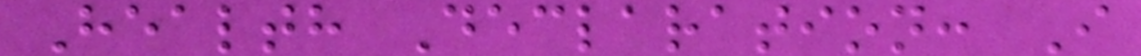Health Declaration: I
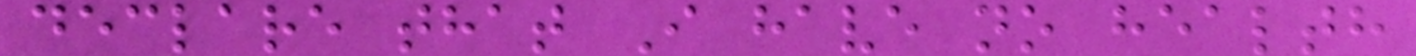declare that I have no health
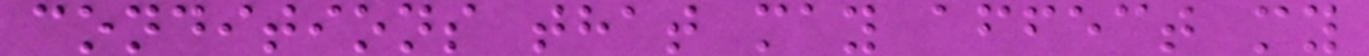conditions that may affect my
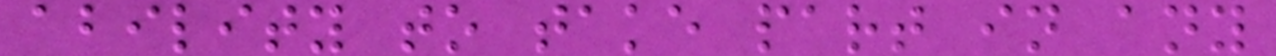ability to take part in any
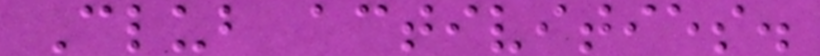Club activities.
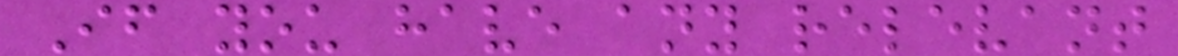If you have any relevant
